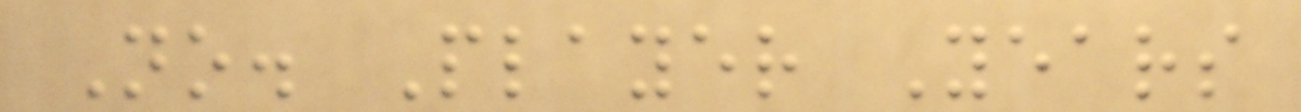No. Player Years
